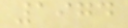1974
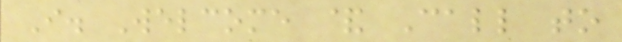I. Welcome & Call to
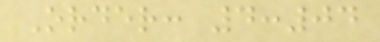Order: 4:04
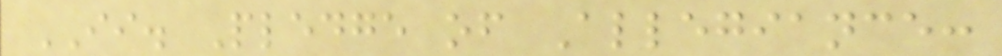II. Pledge of Allegiance:
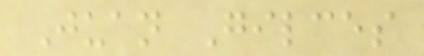Juan Gilces
